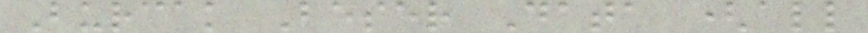Burcak Beser Data (all
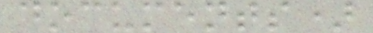documents)
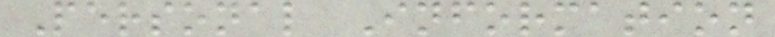Personal Information
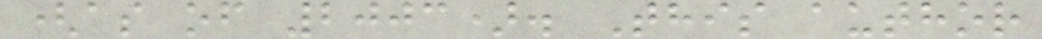(as of 2003). This author
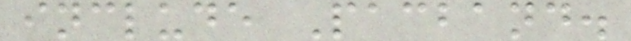include Pacband.
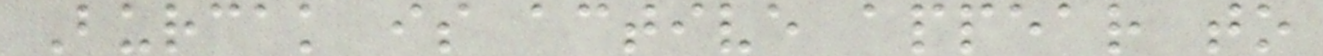Burcak is active appear to
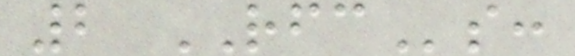2 RFCs:
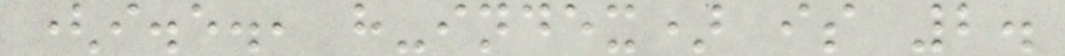(i.e., h-index) is 2.
